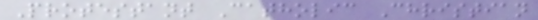Protestant Catholic Christian
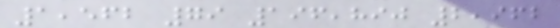1,562 79 196,890 2,962
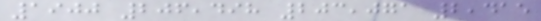1900 206,498 203,071 2,415
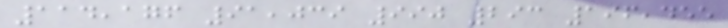114,176 91,039 990 293 196,455
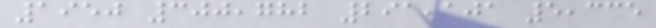1950 300,782 291,101 5,335
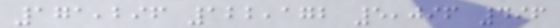171,296 122,172 5,096 496
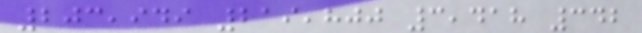203,949 219,800 3,418 342
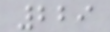229
